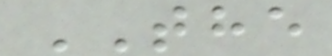THE
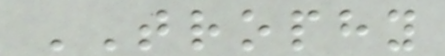TROPHY
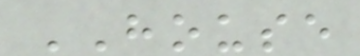HOUSE
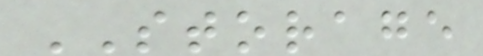STORAGE
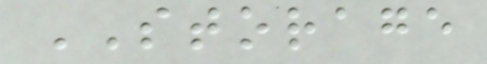STORAGE
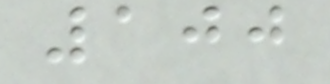100
